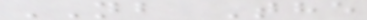NB The
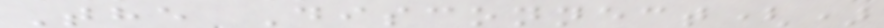The Disconnect()
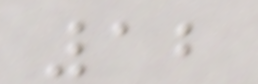12
